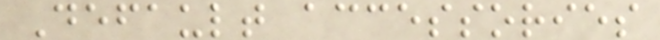Default accessories
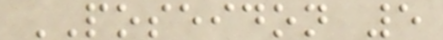POSEIDON 5
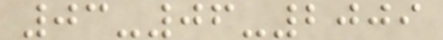03-06-2009
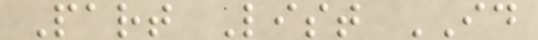Part List ID
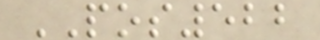POS522
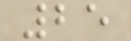25
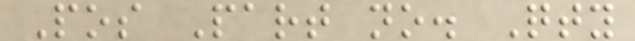Pos Part no. Qty
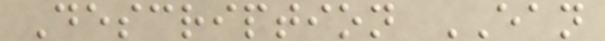Description EAN
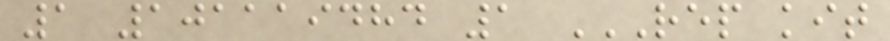1 101119484 1 REP KIT
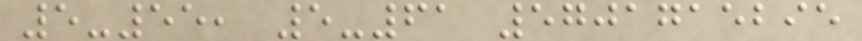5-55, 5-61 5701715295
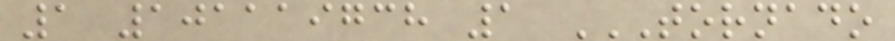1 101119738 1 TORNADO
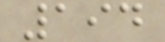194
